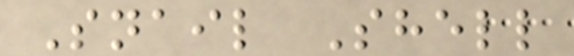Snail Shell
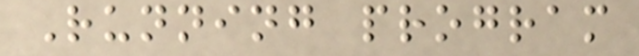Running program
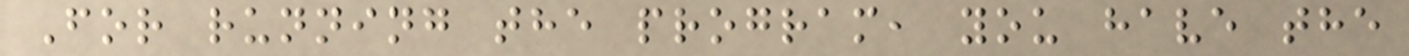For running the program, you have the
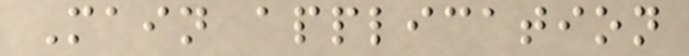Main application
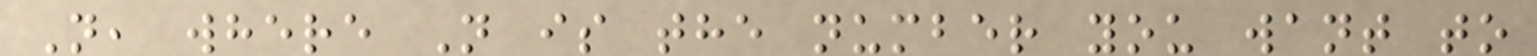N, where N is the number you want to
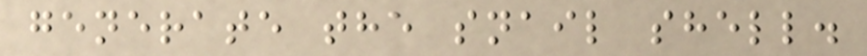generate the snail shell.
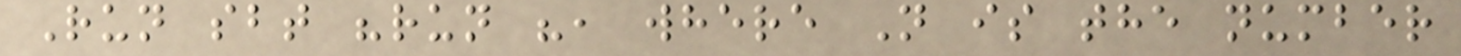Run sbt "run ", where N is the number
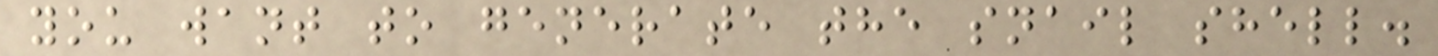you want to generate the snail shell.
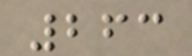263
